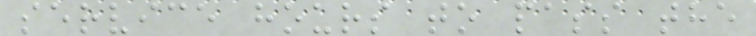service hours to pass the
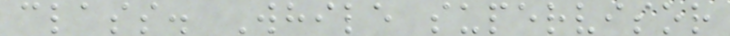class. While supervisor
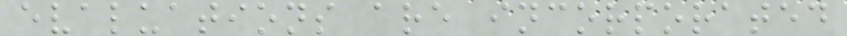evaluations are incorporated
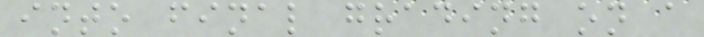into final grading on a
